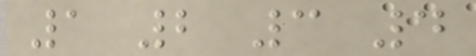1 2 3 4
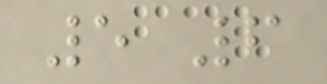5 6
